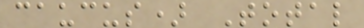caucus) Total
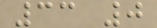33 0
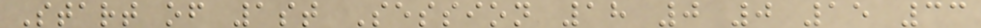Start of 1st Session 18 0 0 15 33
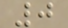0
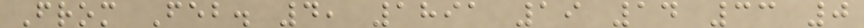From Feb. 4, 1891 19 14 33 0
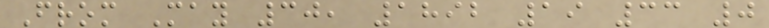From May 30, 1892 19 33 0
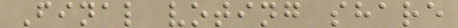Final voting share
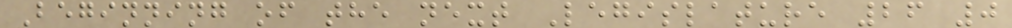Beginning of the next Legislature 26 0
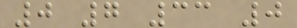0 7 33 0
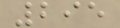295
